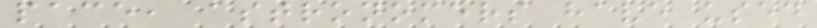pace, astronomers have used
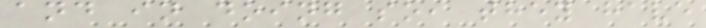and in doing so, they have
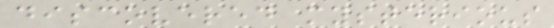discovered mysterious
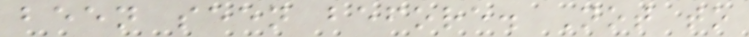been seen before. Not to
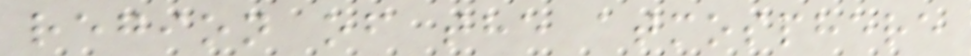region of the atmosphere
